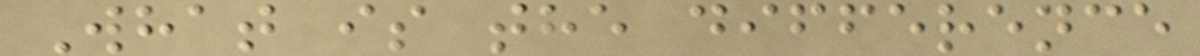What is the difference
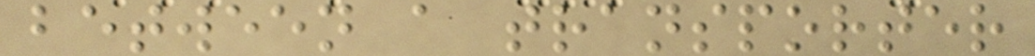between a transporter
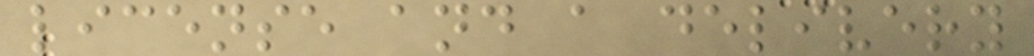license and a delivery
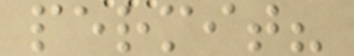permit?
